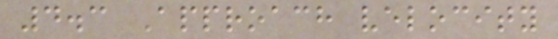4.3 Approach velocity
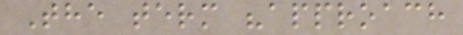The term "approach
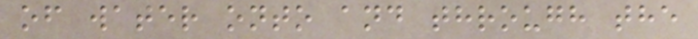of water onto and through the
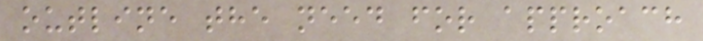outline the need for approach
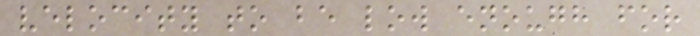velocity to be low enough for
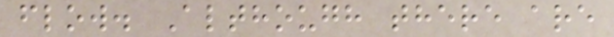flow. Although there are
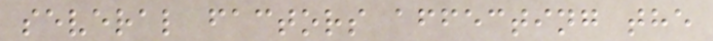several factors affecting the
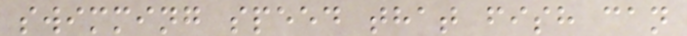swimming speed that fish can
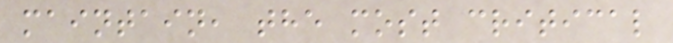maintain, the most critical
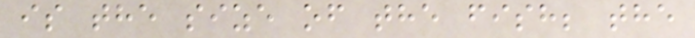is the size of the fish; the
